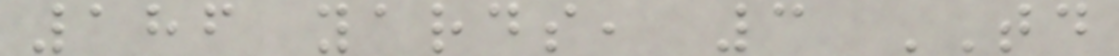186 yards, 3 TD
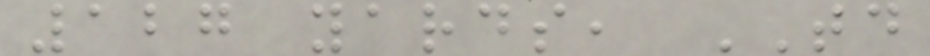127 yards, TD
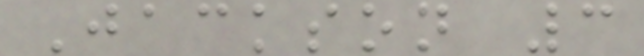Jackson 3
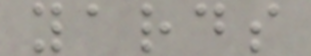yards
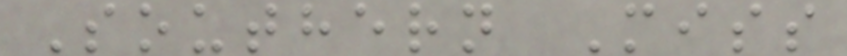Southern Miss
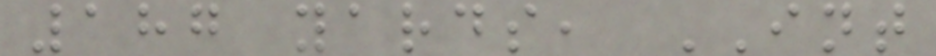187 yards, INT
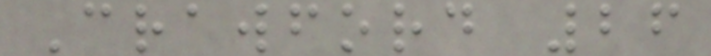Crawford 26
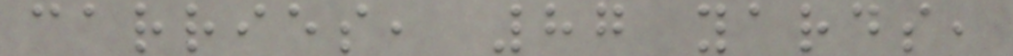carries, 87 yards,
